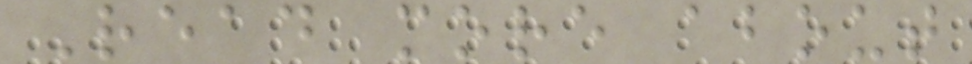Read more about
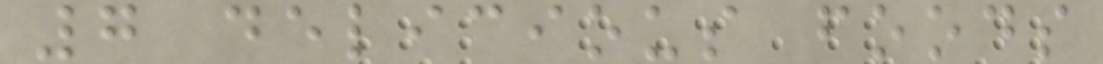7 delicious foods
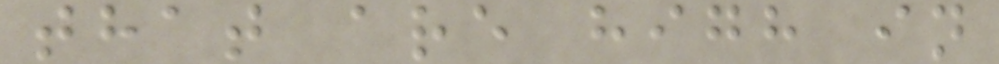that are high in
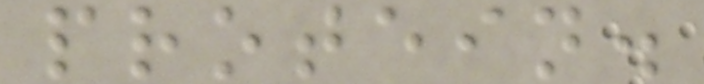protein.
